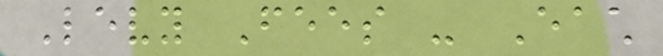Levy Fees - Each
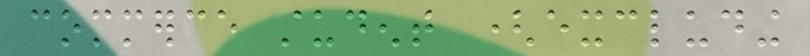commerce student (excluding
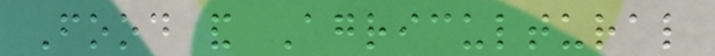Food and Agricultural
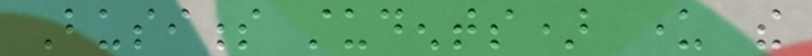Business students) under the
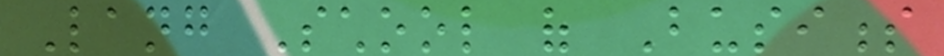Lang School of Business
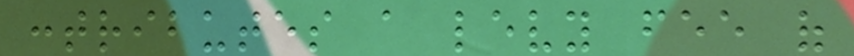contributes a levy fee of
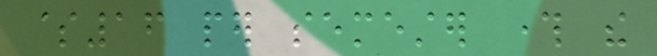$16 per semester through the
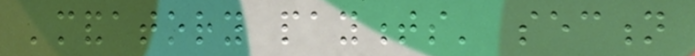'mandatory payments' section
